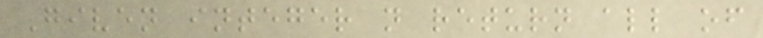Given integer n return all of
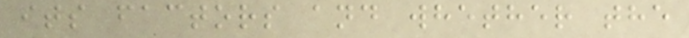its factors and whether the
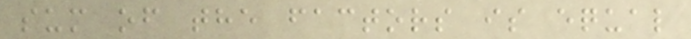sum of the factors is equal
